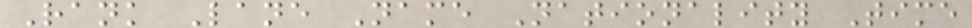Rank Lane Name Nationality Time
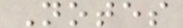Notes
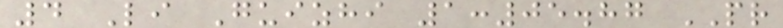4 Li Guizhi 1:05.87 PR
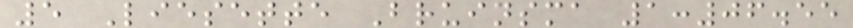5 Liesette Bruinsma 1:06.55
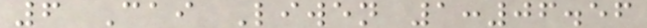6 Cai Liwen 1:06.56
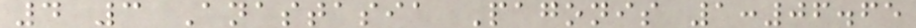4 3 Anastasia Pagonis 1:06.65
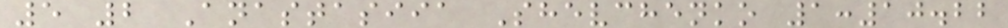5 2 Anastasiia Shevchenko 1:10.22
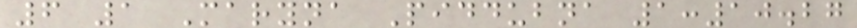6 1 Maryna Piddubna 1:10.27
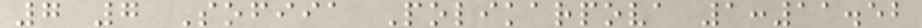7 7 Sofiia Polikarpova 1:11.52
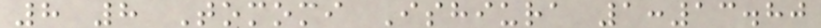8 8 Tomomi Ishiura 1:13.80
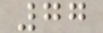77
